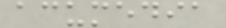acumedia
